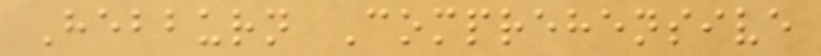Hebburn Comprehensive
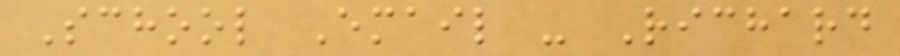School Email - Richard
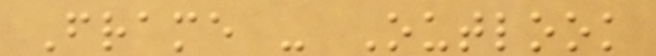Frame - Outlook
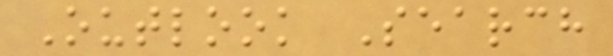Outlook Search
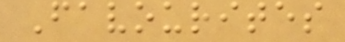Favourites
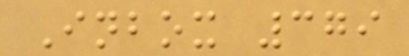Inbox 379
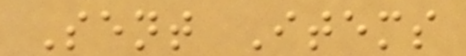Sent Items
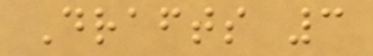Drafts 3
